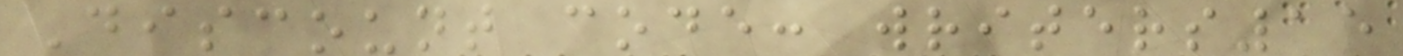Discount code: writers15
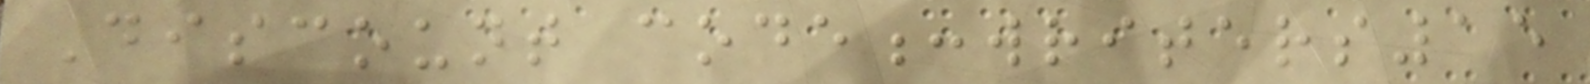Discount code:writers15
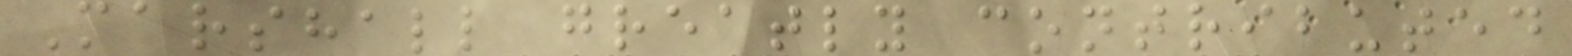Marshall greatly contributed
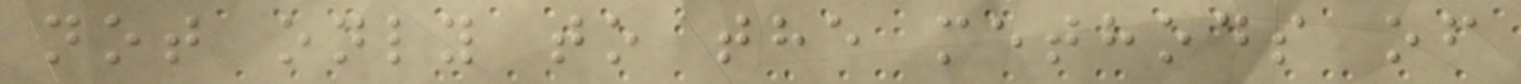not only to the methods of
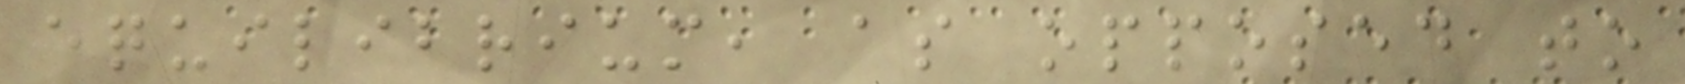equilibrium, as opposed to
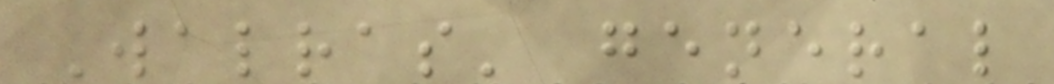Walras' general
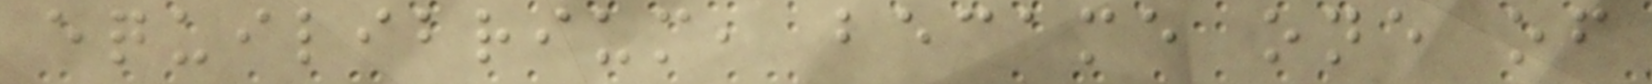equilibrium, became one of
